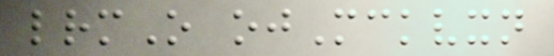lrmO ojMckvxn
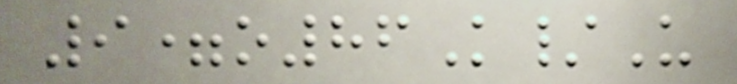9=o86K/U
